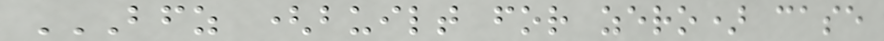BFZ (BUILT FOR ZERO) CASE
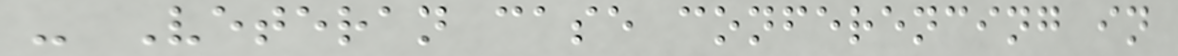- Veteran case conferencing in
